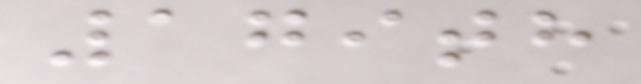179th
